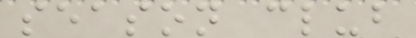season club
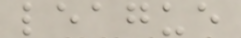league
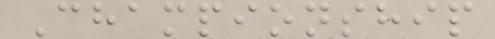Championship
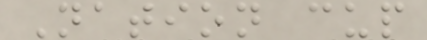Nation cup
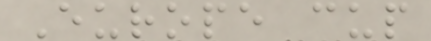Europe cup
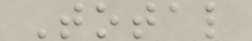Total
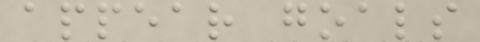appear goals
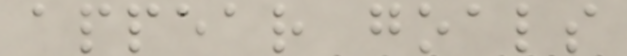appear goals
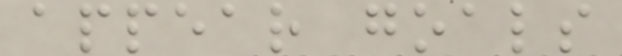appear goals
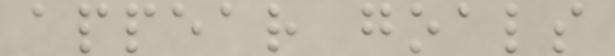appear goals
